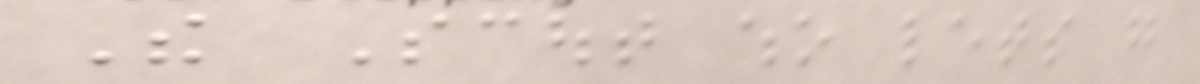The Scout who lets go
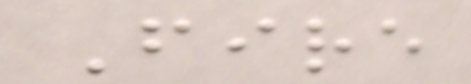Fire
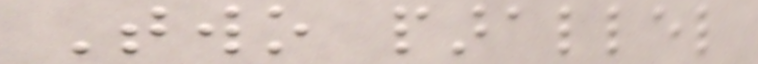Two parallel
